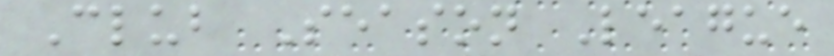Club Season League
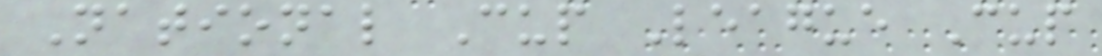National Cup League Cup
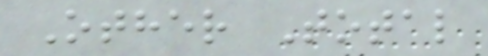Other Total
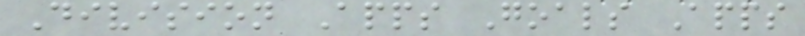Division Apps Goals Apps
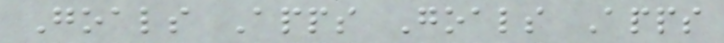Goals Apps Goals Apps
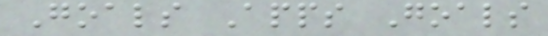Goals Apps Goals
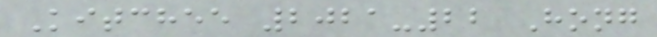Kitchee 2021-22 Hong
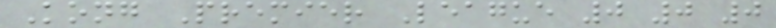Kong Premier League 0 0 0
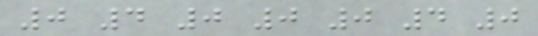0 4 0 0 0 4 0
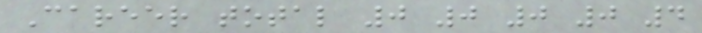Career total 0 0 0 0 4
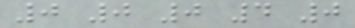0 0 0 4 0
